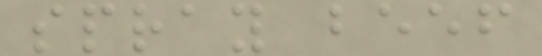spray beef
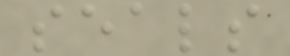seals
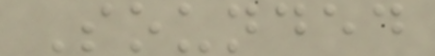Sounded
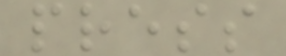press
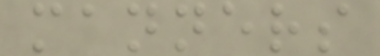manners
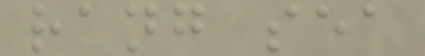rang sea
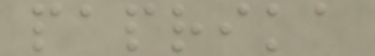paprika
